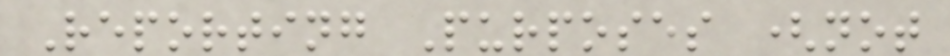Reporting Purposes (not
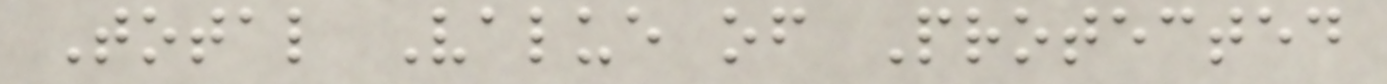Total Value of Protected
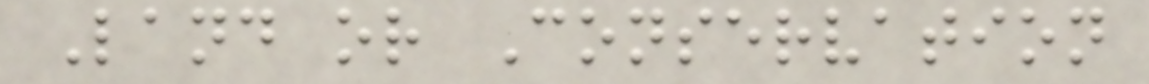Land or Conservation
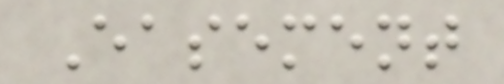Easement
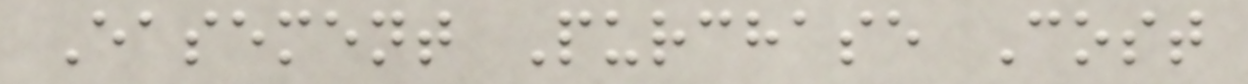Easement Purchase Cost
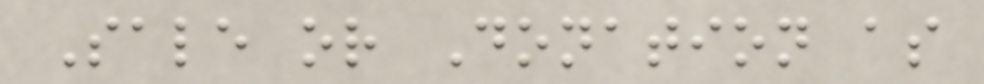Sale or Donation as
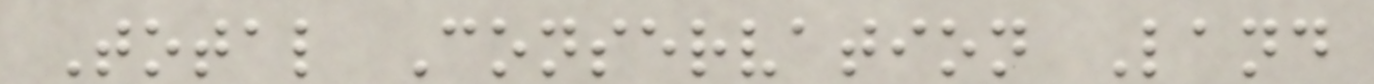Total Conservation Land
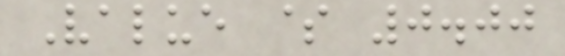Value $ 0.00
